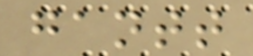gantt
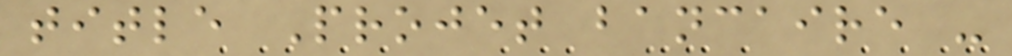title Projet bancaire -
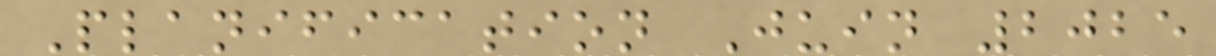Planification Juin 2025
